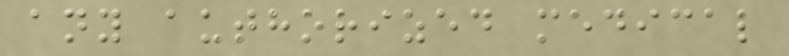any authorized medical
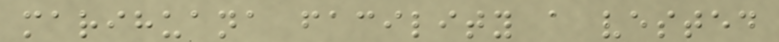marihuana facility a vested
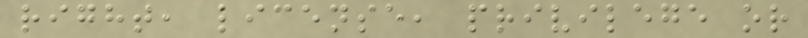right, license, privilege or
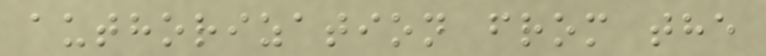authorization from the
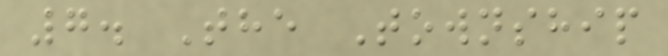7. The Township
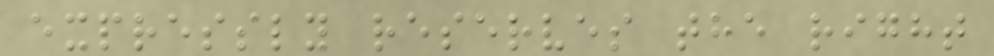expressly reserves the right
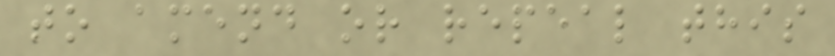to amend or repeal this
